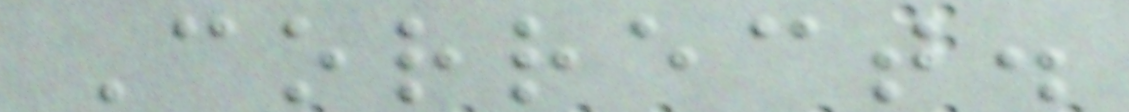Correct.
